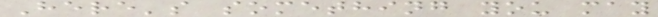Here's something you may
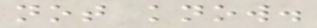not know.
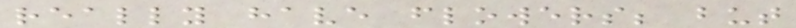really have flowers; but
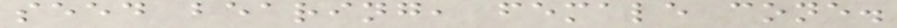seed bearing, female cone.
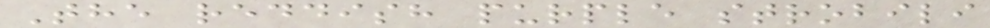The reddish purple strobili
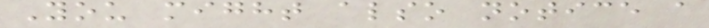You might also notice a
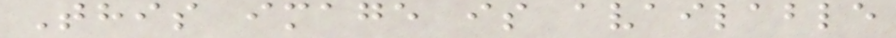This image is available
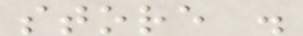store .
